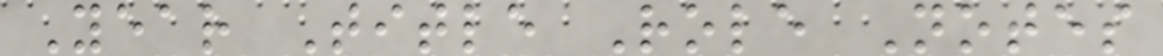Year Title Role Notes
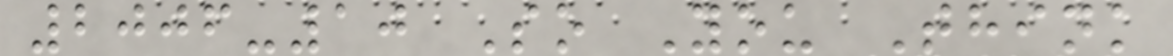2006-10 So You Think
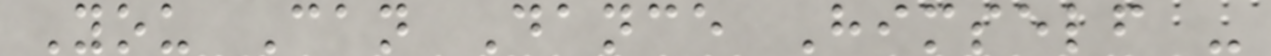You Can Dance Himself -
